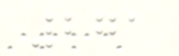271
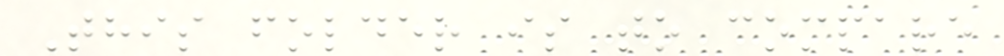This folder is to compare
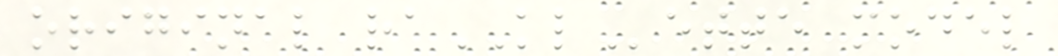original raKLette model
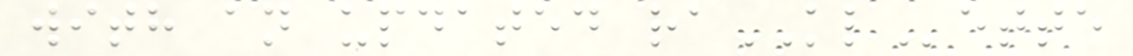with an updated raKLette
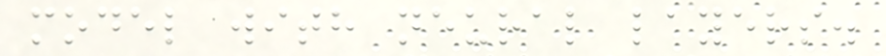model with neural layers.
